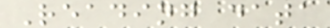Reading data
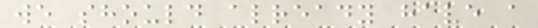we should already have a
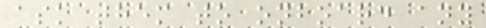ask them to onboard any
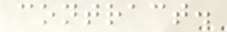contract.
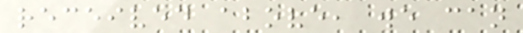received above, we can
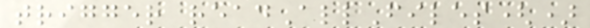trigger readAllFiles()
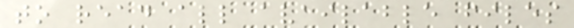to read all available files
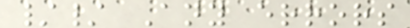// Any errors
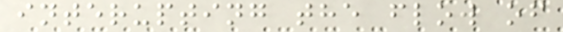interupting the flow of
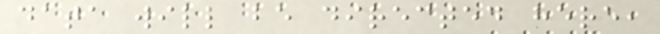data will be directed here,
